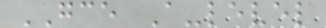GCE A-level
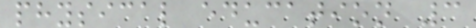physical education 3
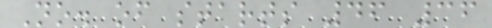No. of starts 46 36
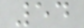54
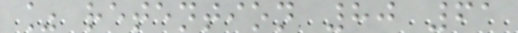% retention 80 61
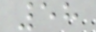58
